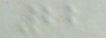22
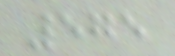575
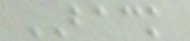BACK
